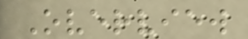Overview
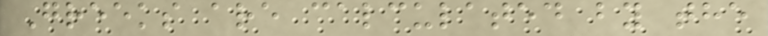Greeks are calculated by the
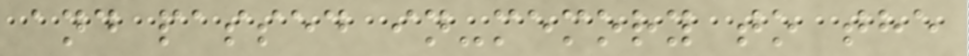and passed in-memory to the
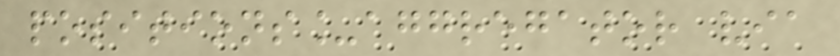positions_aggregator via
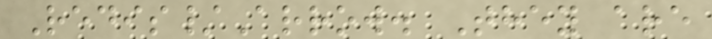Redis/Arrow. They are
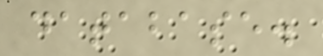database.
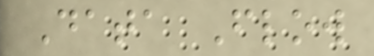Data Flow
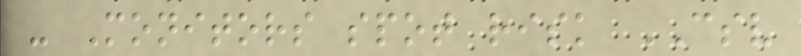- Monitors spot risk CSV
